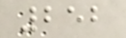252
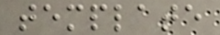template
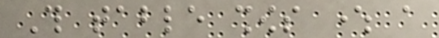This table shows where a
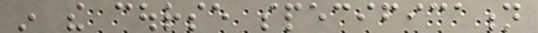in the course specification
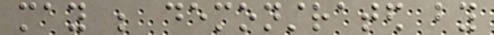may be demonstrated by
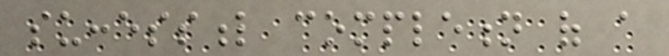successful completion of a
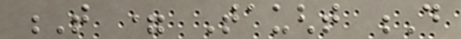T = Taught D
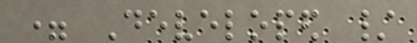= Developed /
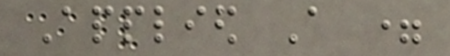Applied A =
